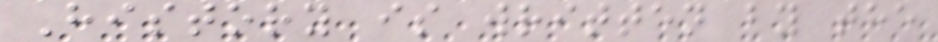History is written by the
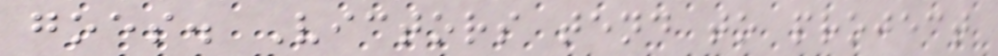goes. Victors tend to project
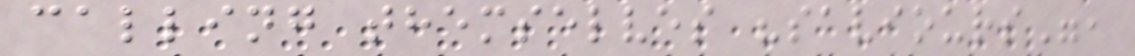calling themselves "saviours",
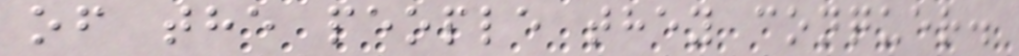of the people they conquer.
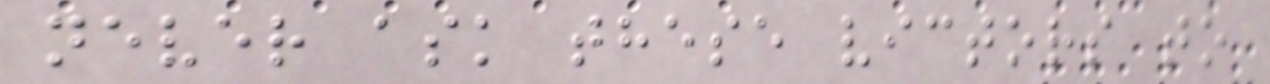never ask these victors to
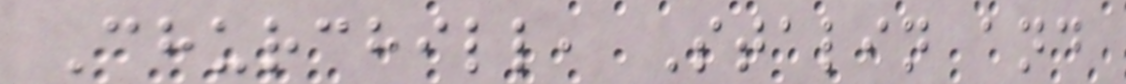Churchill, Stalin and
